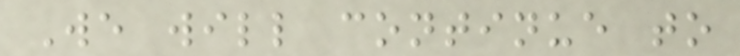We will continue to
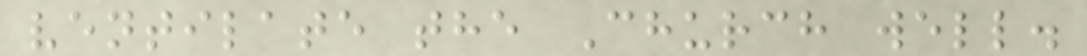ventilate the Church well.
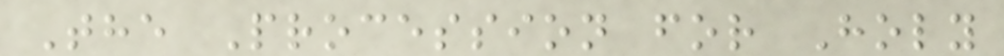The Procession for Holy
